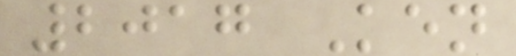2017 Ken
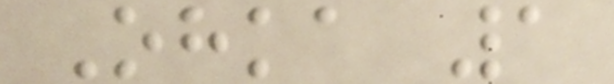Ohka 1
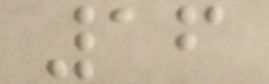16
